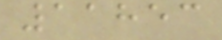11853
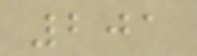201
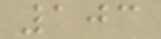103
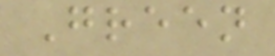Green
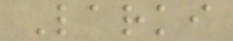Larki
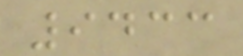9433
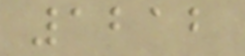1212
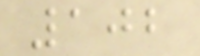102
